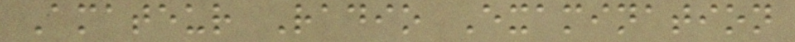Amateur Radio Examination
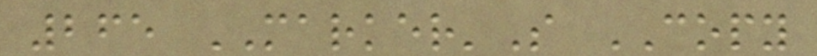265 MARKER'S COPY
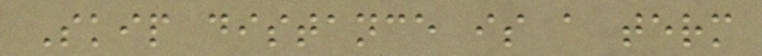Skip distance is a term
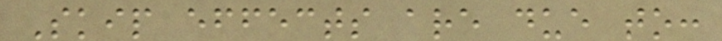Skip effects are due to:
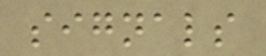signals
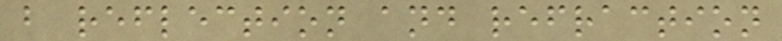b reflection and refraction
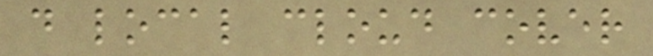d local cloud cover
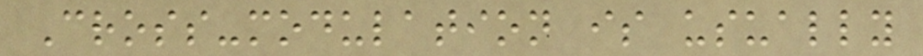Cross-modulation is usually
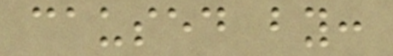caused by:
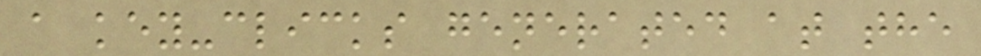a key-clicks generated at the
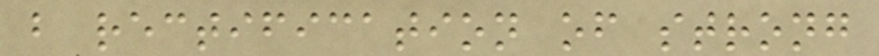b rectification of strong
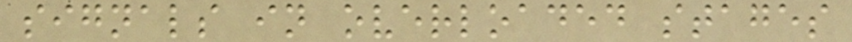signals in overloaded stages
